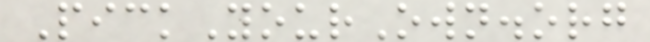PickYourOwn.org
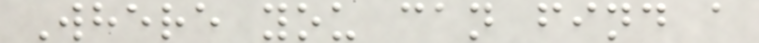Where you can find a
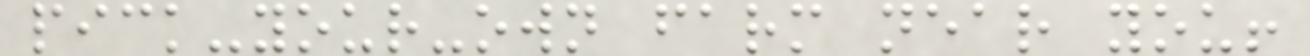pick-your-own farm near you!
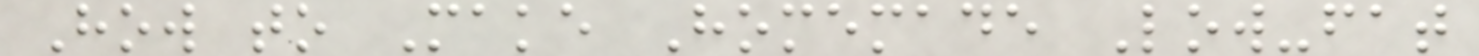How to Make Homemade Low-fat
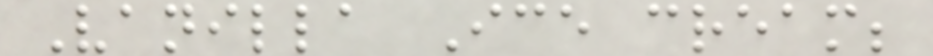Vanilla Ice cream;
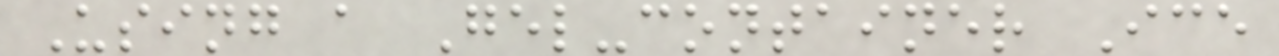Using a Gel-container Ice
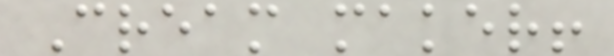Cream maker!
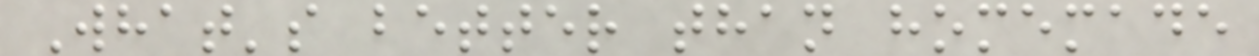What's better than homemade
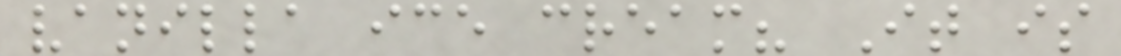vanilla ice cream? It is
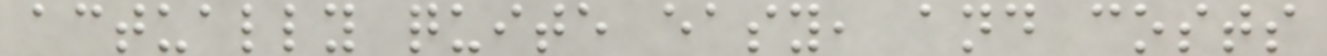actually quite easy, and costs
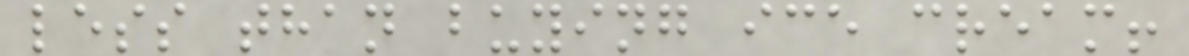less than buying ice cream!
